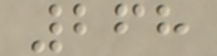268
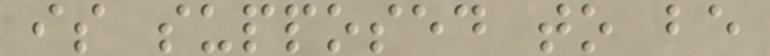is supposed to be
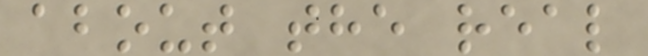about the real
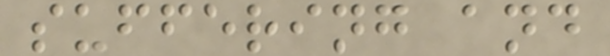suffering and
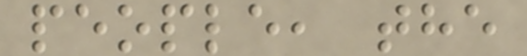people, the
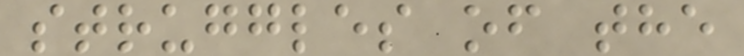struggles of the
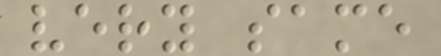very same
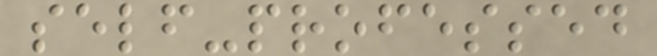self-professed
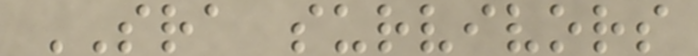SRA survivors
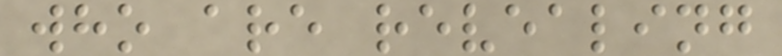who are revealing
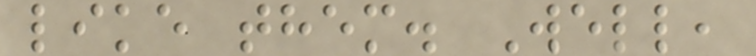like them. Well,
